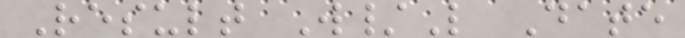Result W/L Date
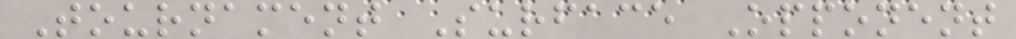Tournament Surface Opponent
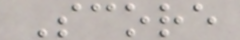Score
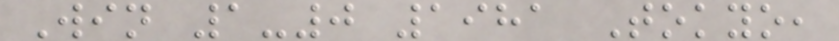Win 1-0 1981 Tokyo,
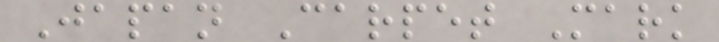Japan Carpet Mark
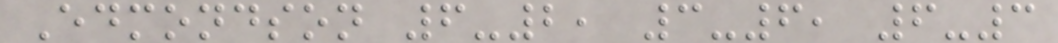Edmondson 6-2, 3-6, 6-3
